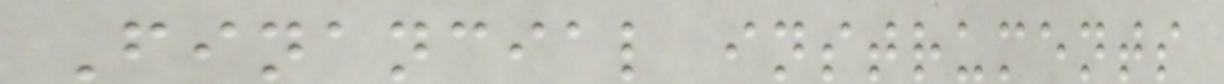Financial instruments
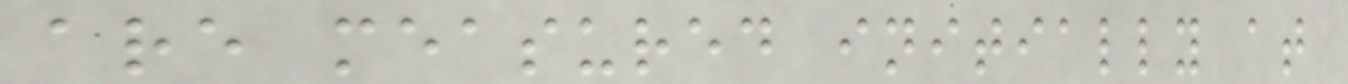are measured initially at
